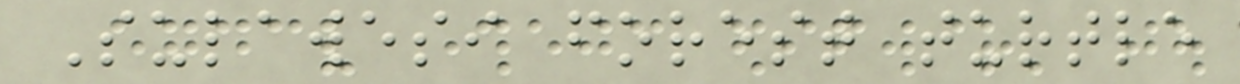Sulawesi forest turtle
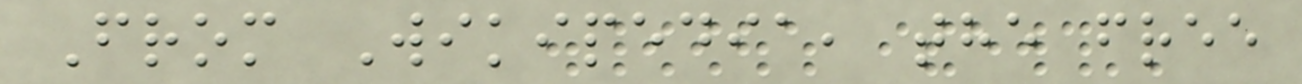From Wikipedia, the free
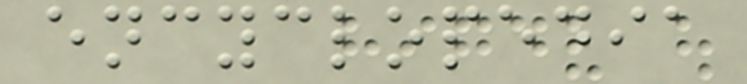encyclopedia
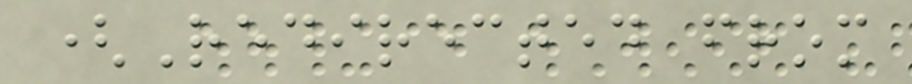(Redirected from
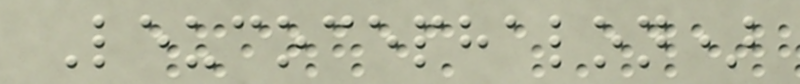Leucocephalon)
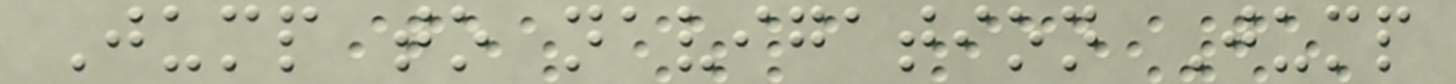Jump to navigation Jump
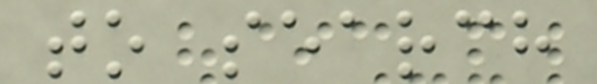to search
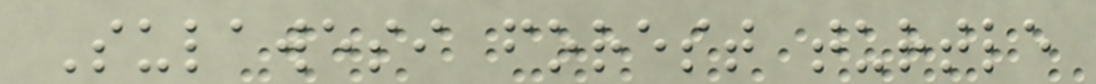Sulawesi forest turtle
